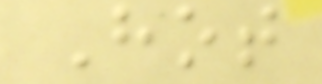Hot
